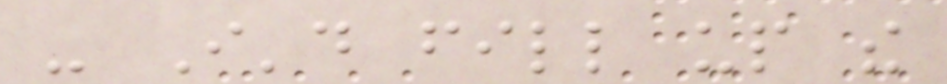- I'd fill up the
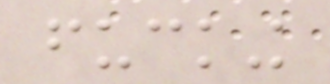fucking
